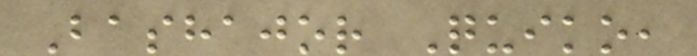Bashajor Quiko,
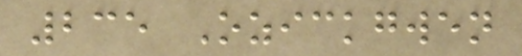235 Ozickgwen
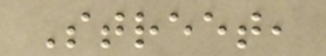Street,
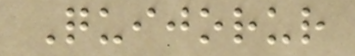Quijorur
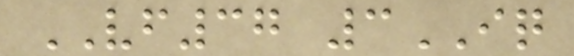VF37 3IQ
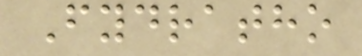Fydratho
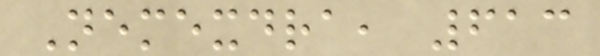Nemexdra, 613
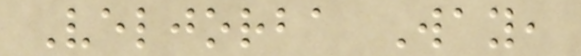Veljorba Way,
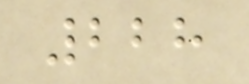228
